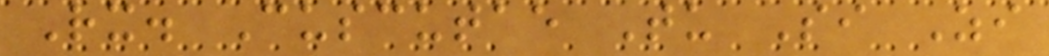Rx. Cuscutae Tu Si Zi
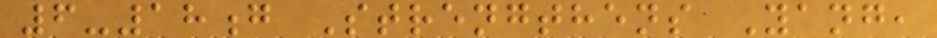6-18g Strengthens Yang,
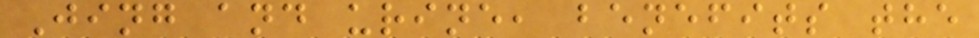Jing and urine, benefits the
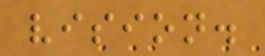vision.
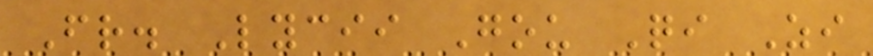Fr. Lycii Gou Qi Zi
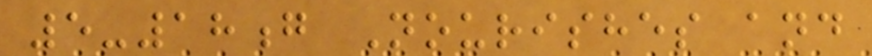5-18g Nourishes and
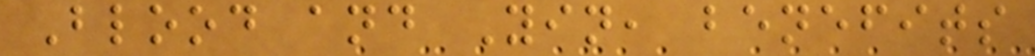Blood and Yin, benefits
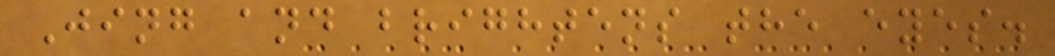Jing and brightens the eyes.
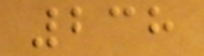238
